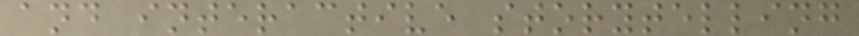and interactive storytelling
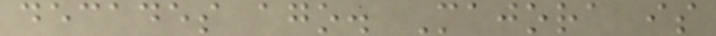decades ago. Majora is
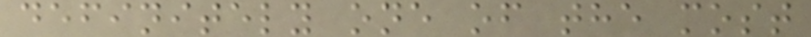definitely one of the most
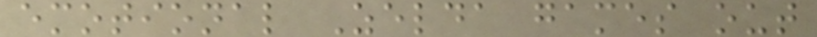emotional Zelda games out
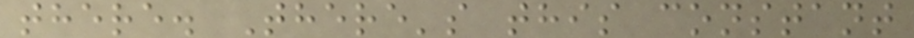there. There's this constant
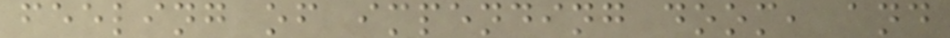feeling of impending doom, and
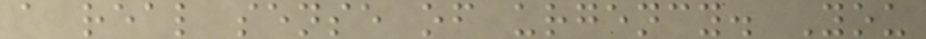a real sense of urgency. You
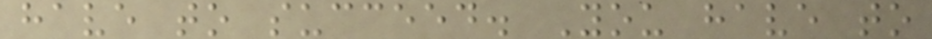have to succeed. You have to
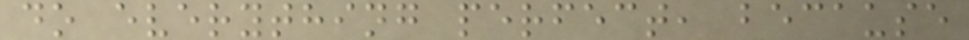do everything perfect, because
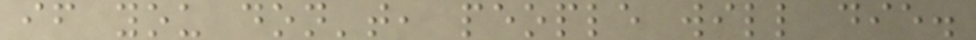if you don't, people will die.
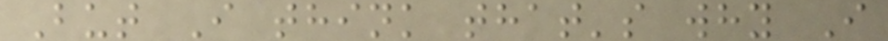But I think that's why I
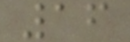16
